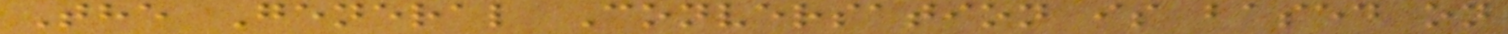The General Conversation is based on
